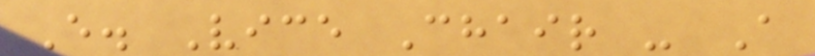E. Vice Chair - A
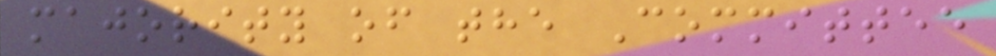majority of the Committee
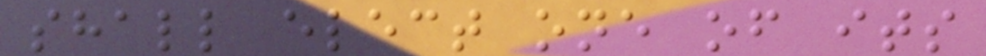shall elect one of its
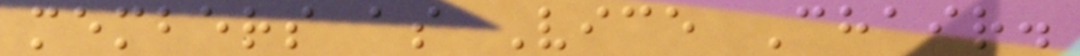members as Vice Chair.
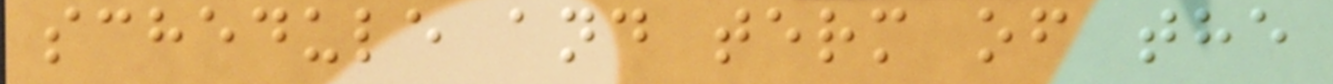schedule and term of the
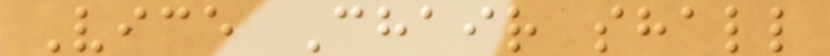Vice Chair shall
